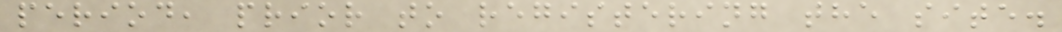period, prior to registering the site.
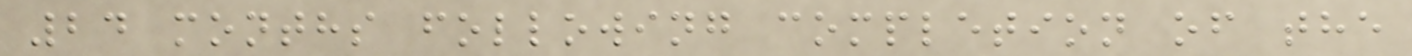24 months following completion of the
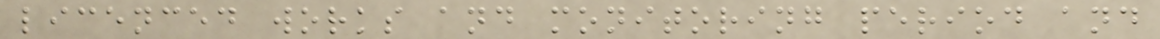licenced works and monitoring period and
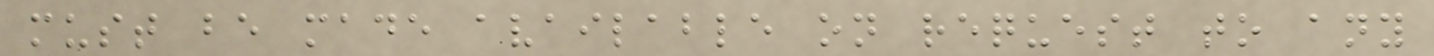must be made available on request to any
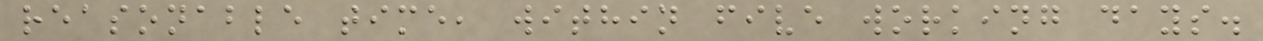reasonable time, within five working days.
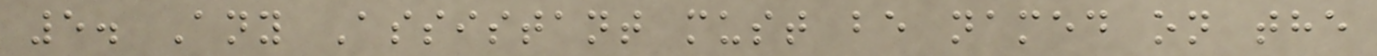5. Any Assistant must be named on the
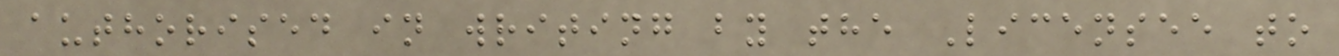authorised in writing by the Licensee to
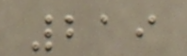219
